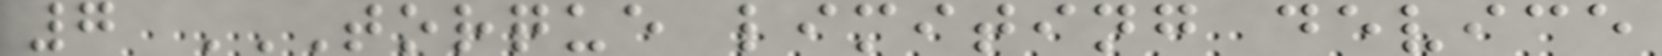7 TORQUE LIMITING DEVICE
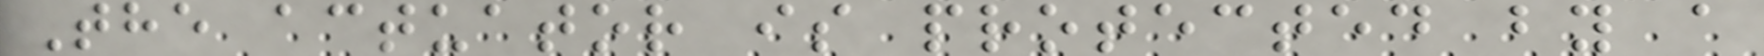The actuator is protected by a
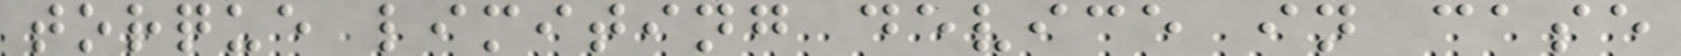torque limiting device in case
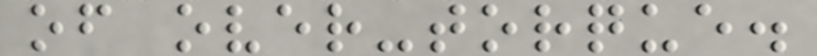of over-torque.
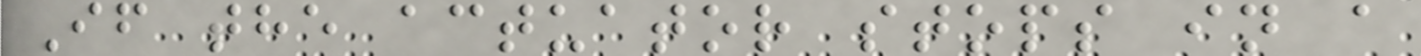If the actuator stops in a
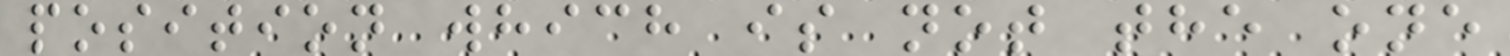position which is not the one
